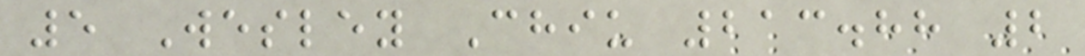5 Wesley Chiu 213.88 2
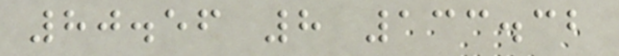80.56 8 133.32
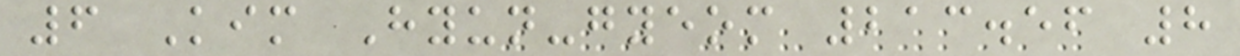6 Kim Hyun-gyeom 213.56 8
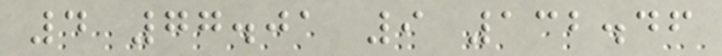4 77.01 9 132.46
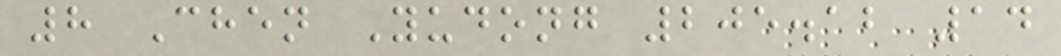8 Chen Yudong 205.12 14
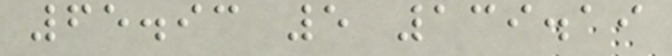65.93 5 139.19
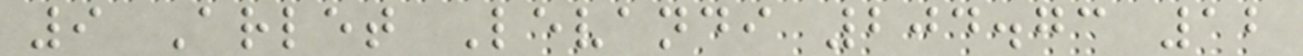9 Arlet Levandi 204.73 12
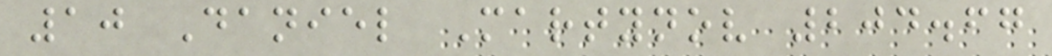10 Daniel Martynov 204.67
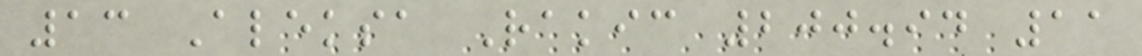13 Aleksa Rakic 200.94 11
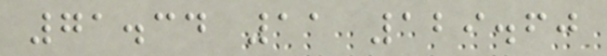71.34 11 129.60
